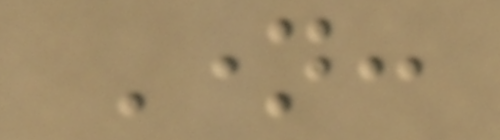Name:
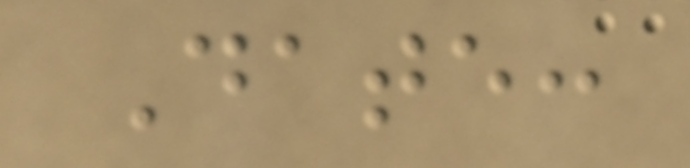Date:
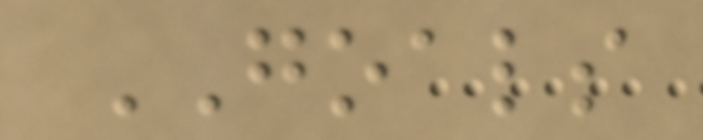GOALS
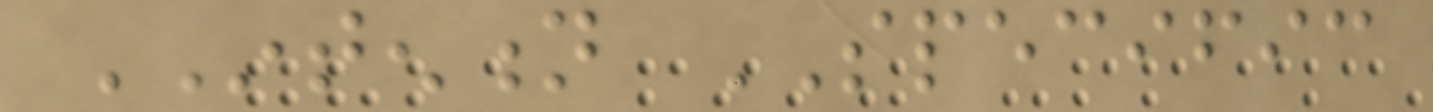INTENTION SPECIFIC
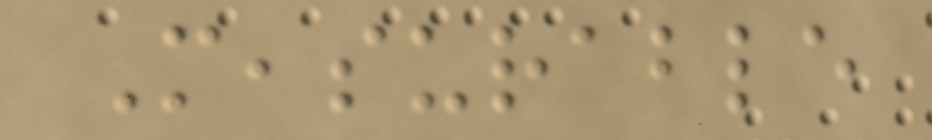Measurable
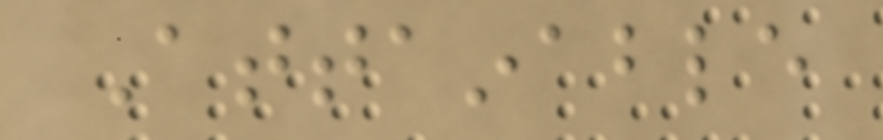Attainable
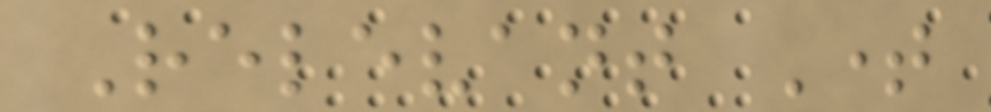Relevant Time
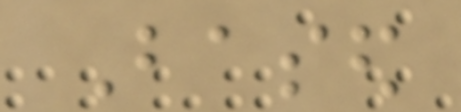Based
